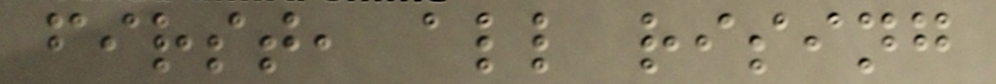first, all rising
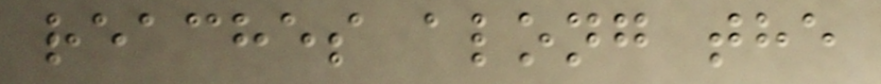reaches along the
